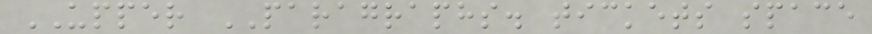UPPER PARAGRAPHS. tickets space
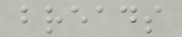breads
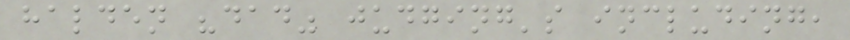halden "dad" judging's including,
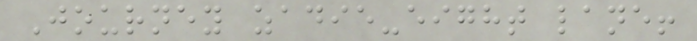Journey zadie-eight lane!
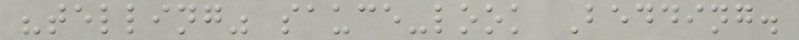"telling" sauce-look Bedding.
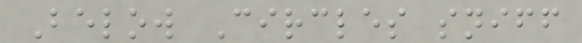Below Circles sniff
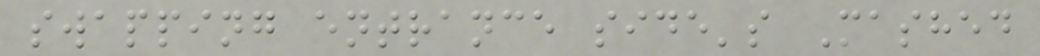swapping entrance side's Mashed
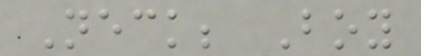Neck; Boy
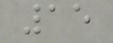15
